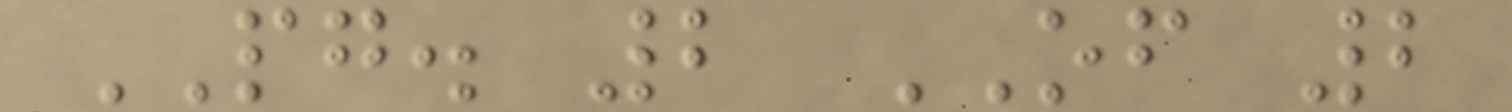PG. 2 OF 2
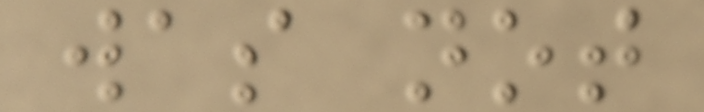was not
